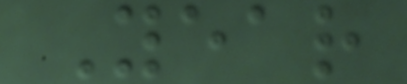Year
